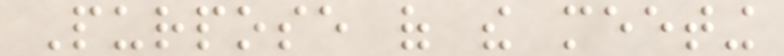Purpose of the meeting
